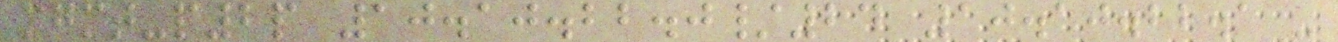mgmt-p2p 10.10.22.0/24 10.10.22.1 -
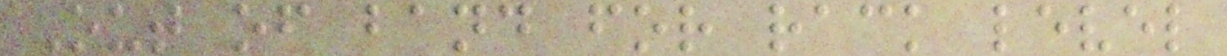Out of band for rack level
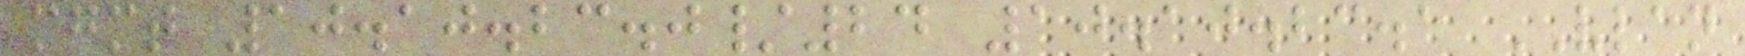mgmt 10.10.23.0/24 10.10.23.1 VLAN
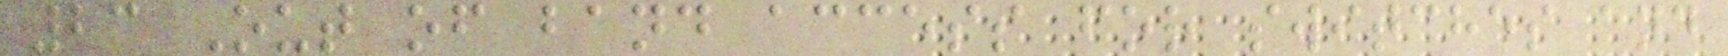23 Out of band access for switches and
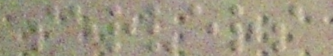servers
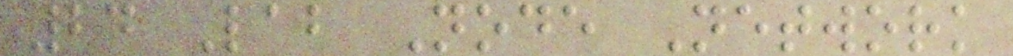24 Lab Node Network
